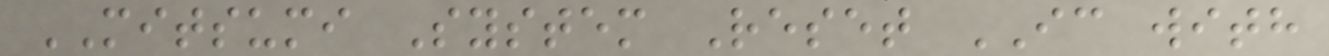MITSUMI System Reset IC with
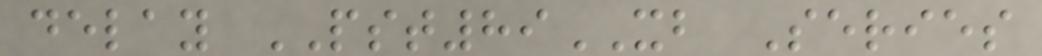delay PST89XB Series
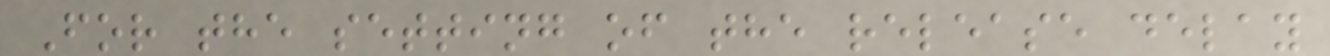For the setting of the release delay
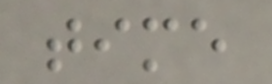time
